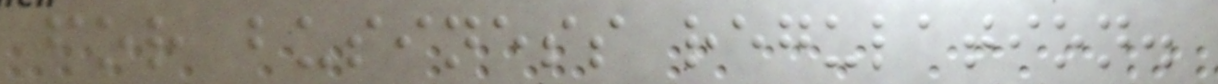for business regulation.
